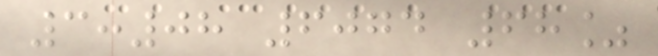3:08 6074 68%
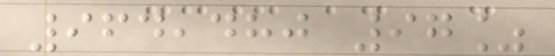964,480 97%
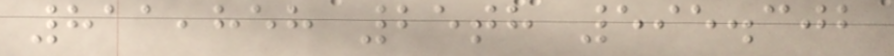811,858 25th 595.302
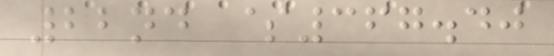22nd $367.40
